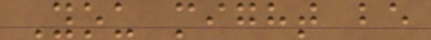You might be
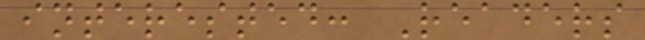interested: Readers
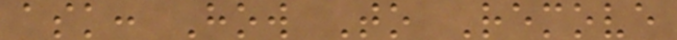ask: How To Remove
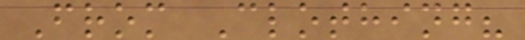From Clothing?
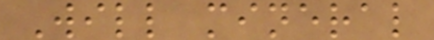Will mineral
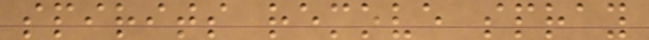spirits remove spray
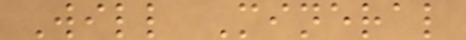Will Mineral
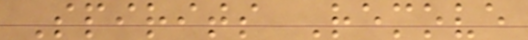Spirits Remove
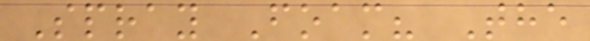Spray Foam? The
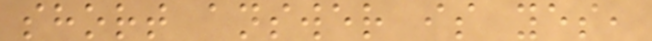short answer is yes,
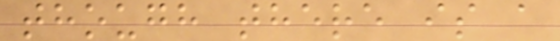though there is a
